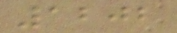1202
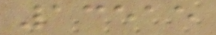13515
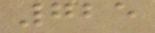725
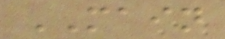MAIN
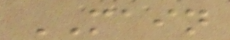MAIN
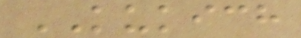KUKICH
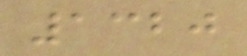1320
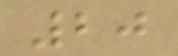20
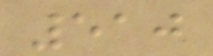510
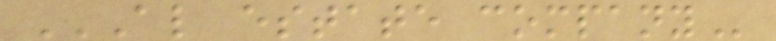AL ESTATE COMPANY
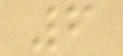6
